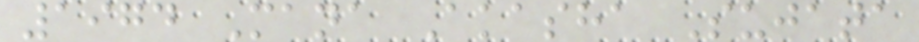1974 Mana Akasha Sujata
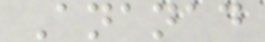Ananad
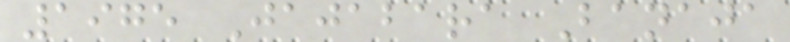1975 Jajabara Banaja
